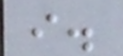i.
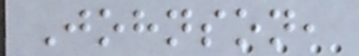Johnson,
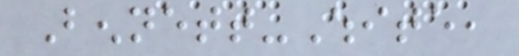Bennett-White,
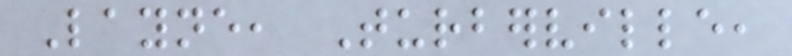Layne, Turberville,
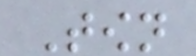Town
